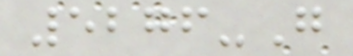5276-G
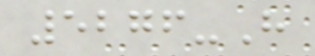5276-H
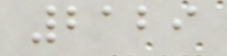2129
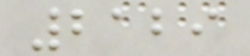2129
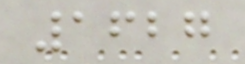1627
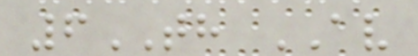6TH AV
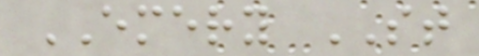EMERY ST
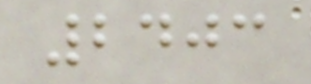2403
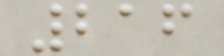216
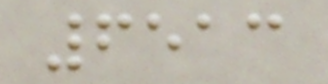6513
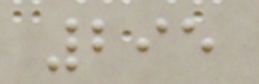295
